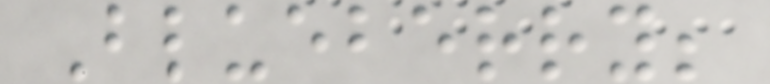Blueberry;
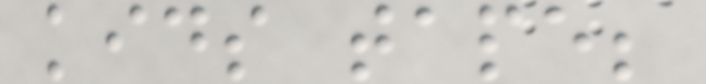kids tape;
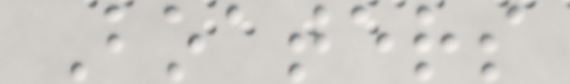Boaters
